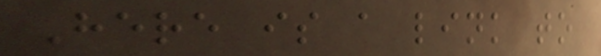Here is a link to
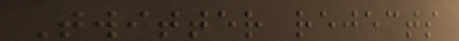Twitter rejects
